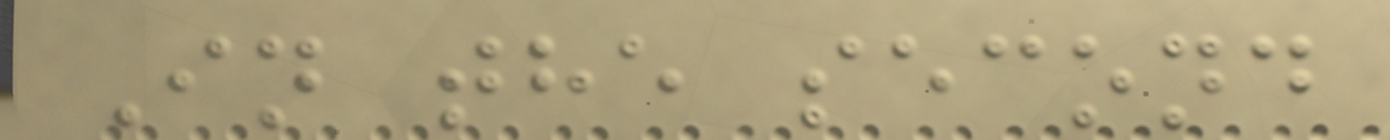In the second
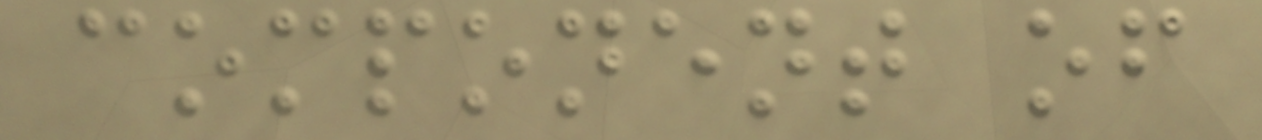component of
